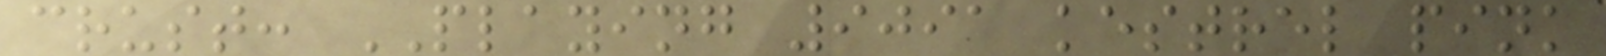crust: PLAYING 9091 kestrel pink
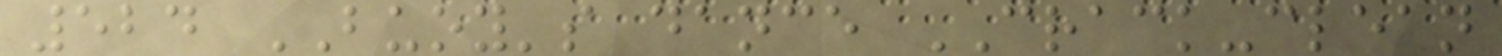524 BUOY's dance CRACK-clean
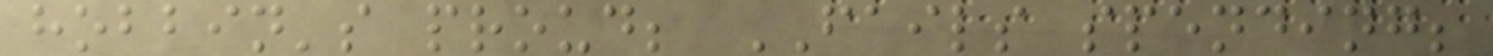hobbin's proud; FAILS spending;
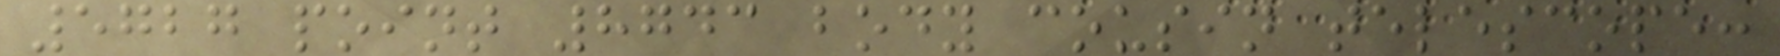5727 point 8743 body cousin telescope:
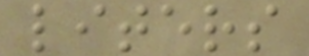liters
